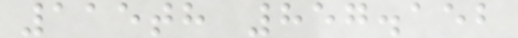115th 857.152
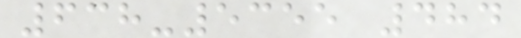638-5355 484
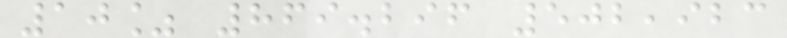10% 869.296 502,923
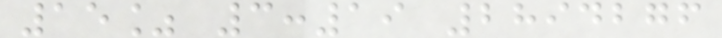15% 3:19 2894276
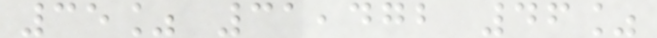35% 31,472 46%
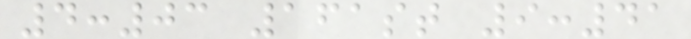4:03 161st 9:41
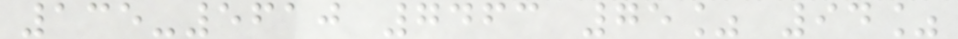135-5610 7463 75% 94%
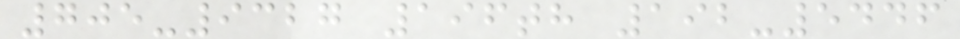705-9327 196th 192-5446
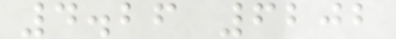4.26 6202
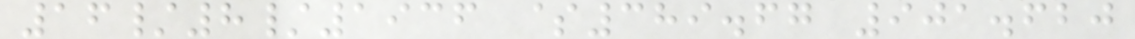16/8/1936 $389.67 901.620
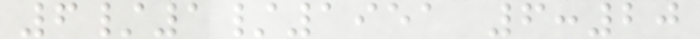6/1/1951 6:20
